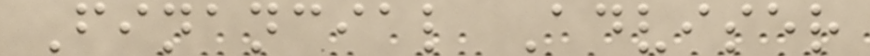Financial Adviser
